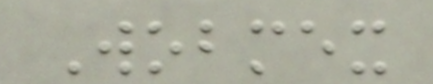Wobmex
